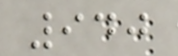940
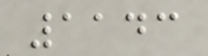1143
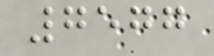7577
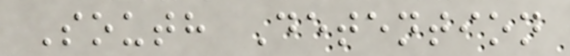South Detention
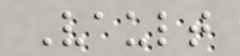Vault
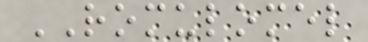ROMULOMEL
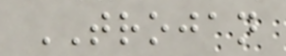TROJAN
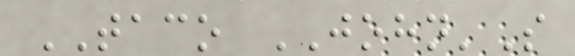TACO JOHN'S
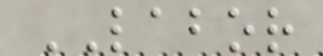LABOR
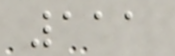111
